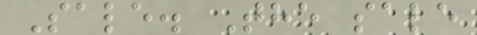Sale. The sale
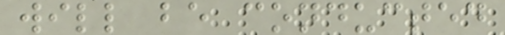will be conducted
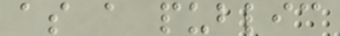as a public
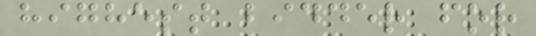highest bidder for
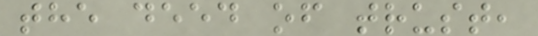the deed of trust,
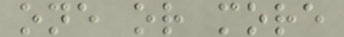one or more
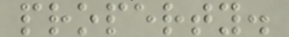property.
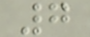7
